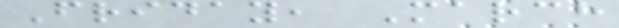Friday, March
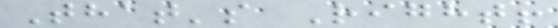That's Right!
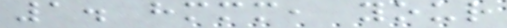1. hmmm, your
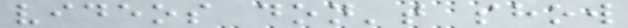videos don't show
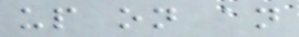up on an
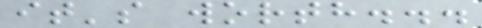it's worth...
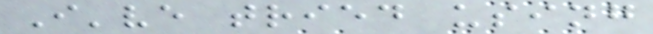I've tried using
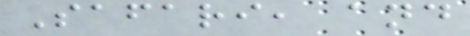Safari, and
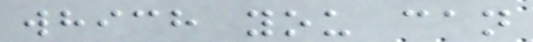which you can
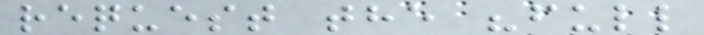request the "full
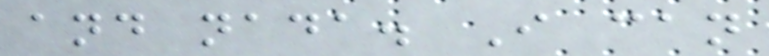and nada. I can
